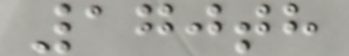170th
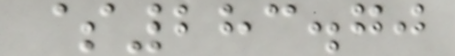$283.70
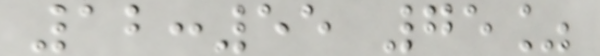12:55 75%
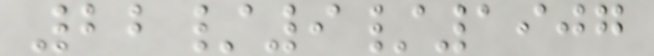22/9/1907
